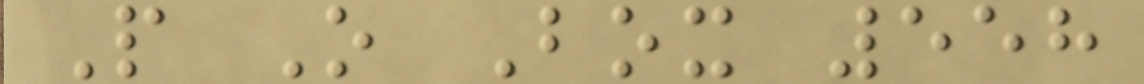P O Box 558
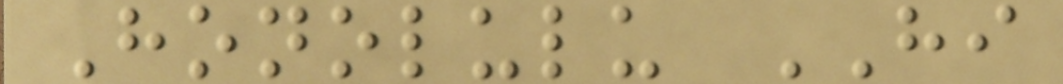Honolulu HI
